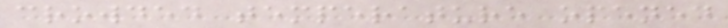crowded temperature opened
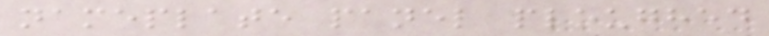nameplate panel ploughed
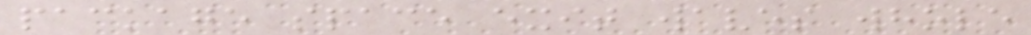package space exit waves whole
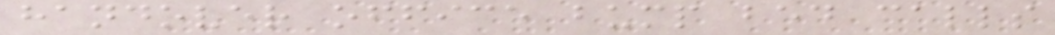handover office bump bed calls
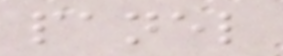panel
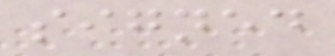signed
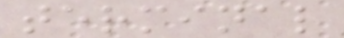terminal
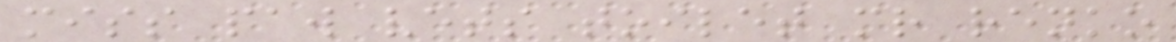miss paw vets toilet mr renko
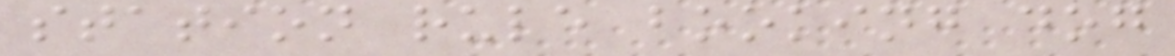station rule booking dog
